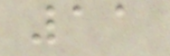11
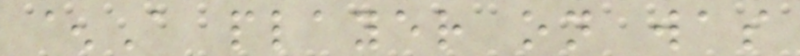^A player on was
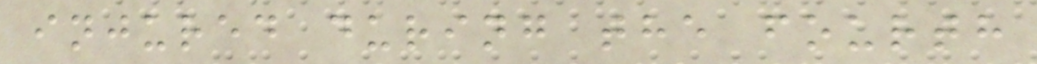injured during the fourth
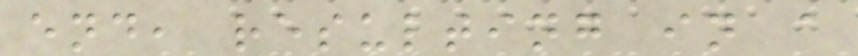end, resulting in a
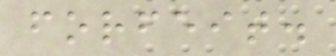forfeit.
